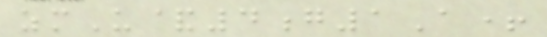zmU&4g1A+
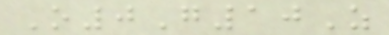O0G10Z
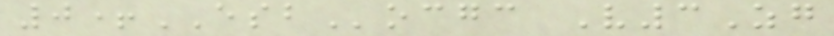0+ESBocgc V3Zg
